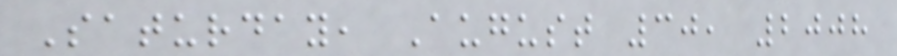Saturday, August 30, 2008
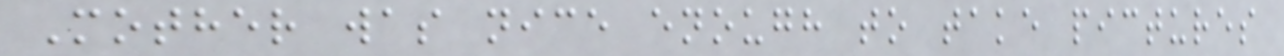Mother was nice enough to take pictures
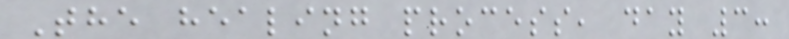The healing process, day 3:
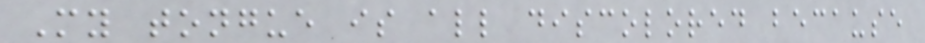My tongue is all discolored because
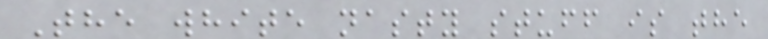The white nasty stuff is the
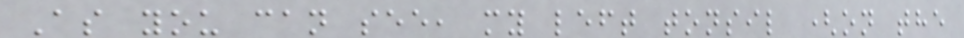As you can see, my left tonsil (on the
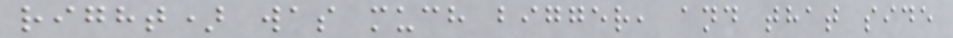right) was much bigger, and that side
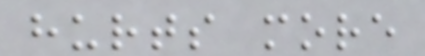hurts more
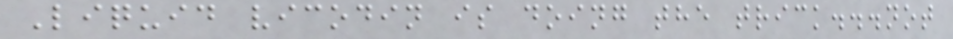Liquid vicodin is doing the trick...not
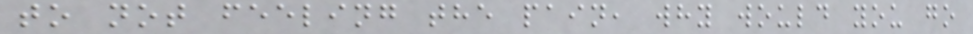to not feeling the pain, why would you go
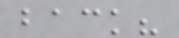back?
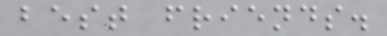best friends.
